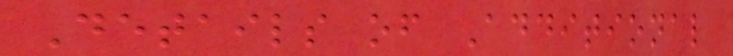Details of Additional
